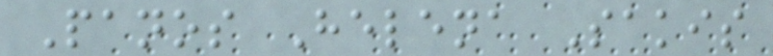Panos Helena Sakis
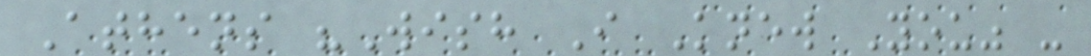Athens "Wish I Knew You" -
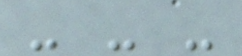- - -
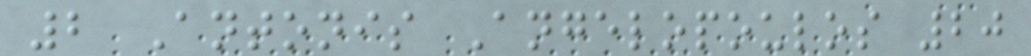2 Antonis Angelopoulos 20
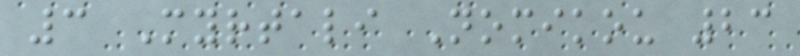3 Myrtali Nomikou 23
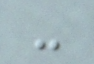-
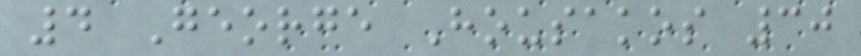4 George Housakos 30
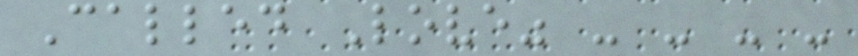Called Love" - - - -
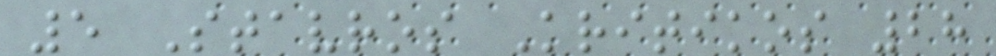5 Stavros Kritikos 28
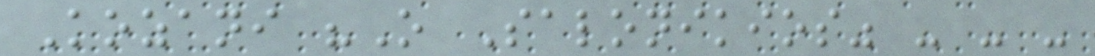Kozani "O Salonikios" - - -
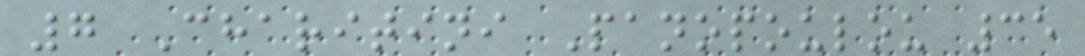7 Charitini Panopoulou 35
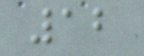12
